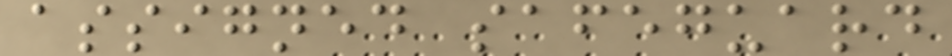assigned safeguard
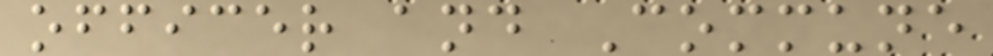officer and Commune
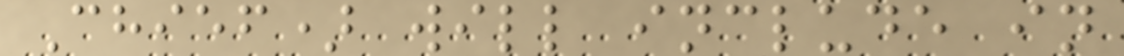Chief) will include in
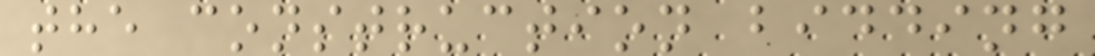the construction bidding
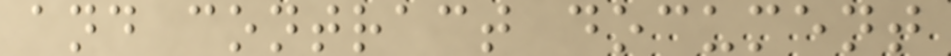and contract document
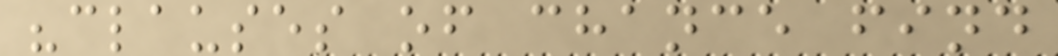"clauses of chance find
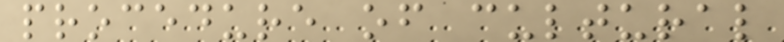procedure of cultural
